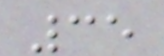35
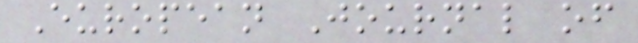European Journal of
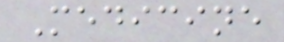Medicine
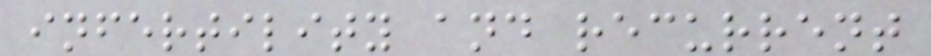infertility and recurrent
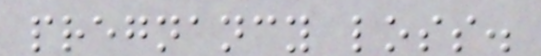pregnancy loss.
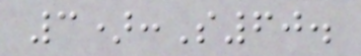3):S60.
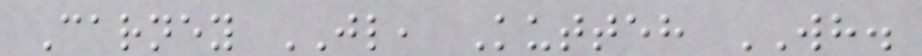Carney JL, Kutteh WH.
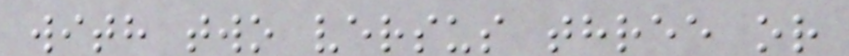with two versus three or
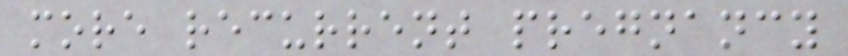more recurrent pregnancy
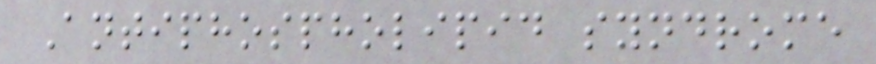Antiphospholipid syndrome
